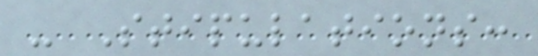- Stipulations:
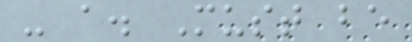- a. Must be
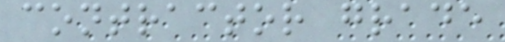contractor grade
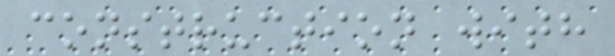construction with
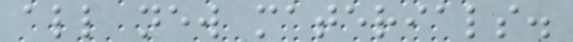all new materials.
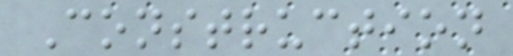Construction
